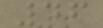46
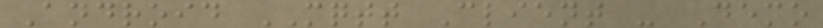Android MQTT Client - Demo
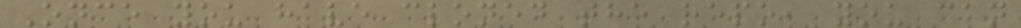Once you have cloned the repo, you can
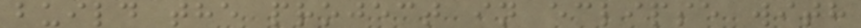build the project in eclipse with
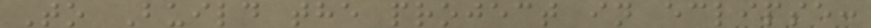To Build the project in eclipse:
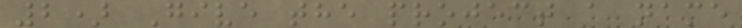2) Give the project a name
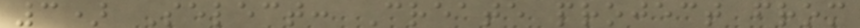3) Select: Create project from
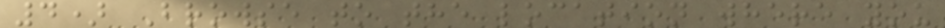4) Browse to the location where you
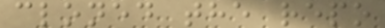cloned the repo
